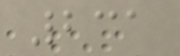231
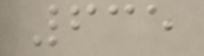635
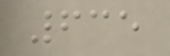635
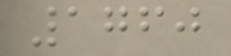1760
